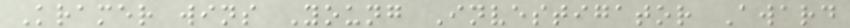Kramer wins Young Investigator Award
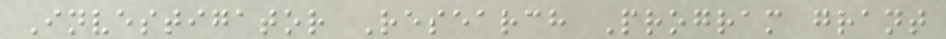Investigator Research Program grant
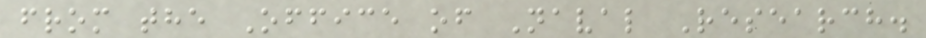from the Office of Naval Research.
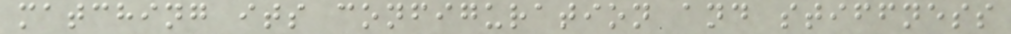matching its configuration and stiffness
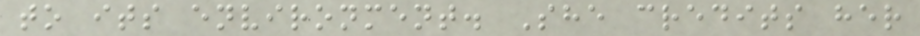to its environment. She credits her
